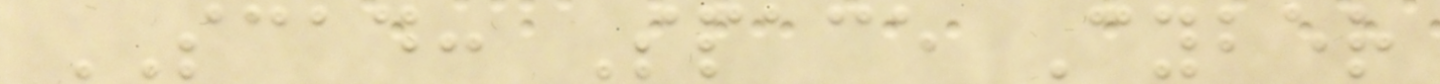SCAD: Space Cyber
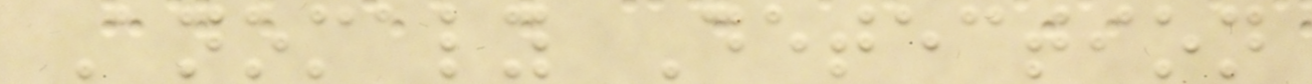Anomaly Detection
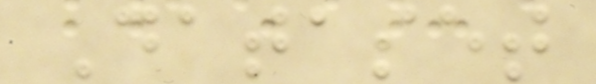Dataset
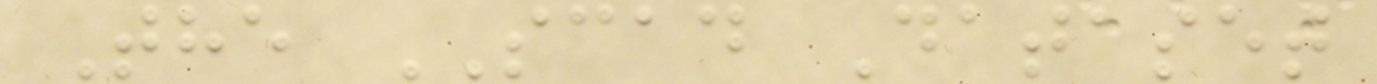The SCAD Dataset
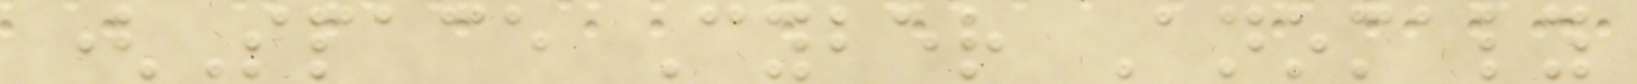(Space Cyber Anomaly
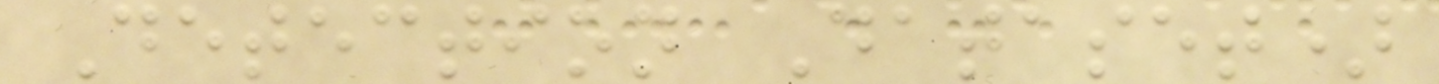Detection Dataset)
